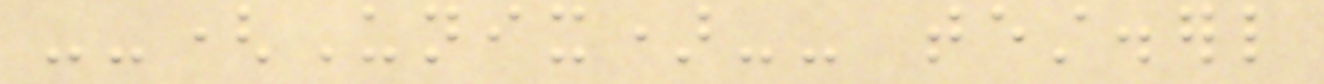--(Unix)-- test.erl
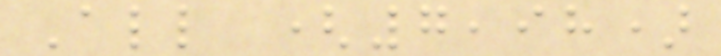All (7,98)
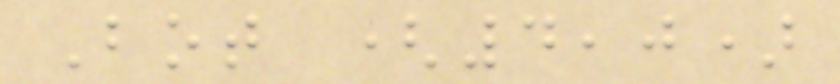Bot (4,0)
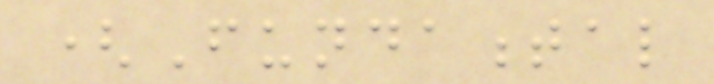(Fundamental
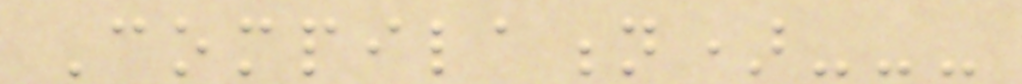Compilation)---
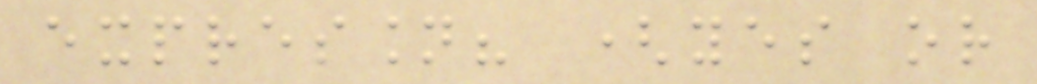expression? (yes or
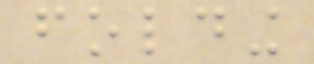folding
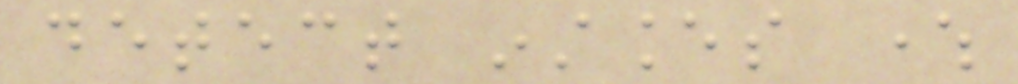detect instances where
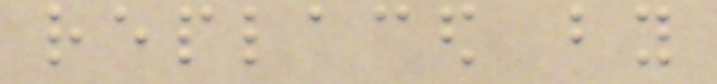replaced by
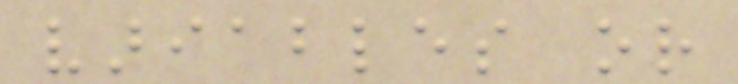variables or
